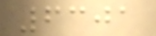6301
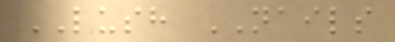LUSH NAILS
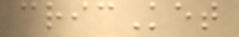cricKet
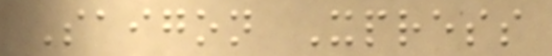Saigon Xpress
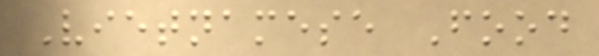Vietnamese Food
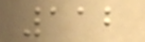112
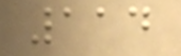114
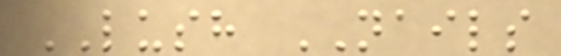LUSH NAILS
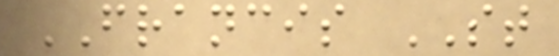FRANCIS ST
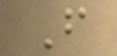F
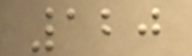120
